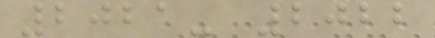2021- 2022
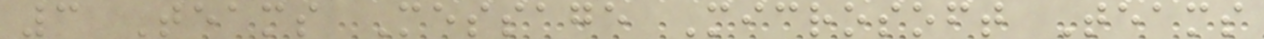3 Teams Message Microsoft Teams
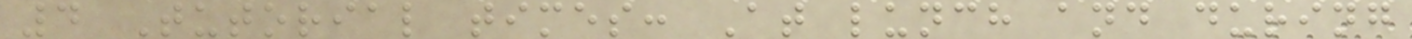4 Tutorial times: At lunch and during
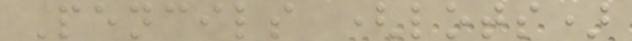Pencils (lots)
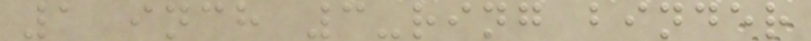1 inch 3-ring binder
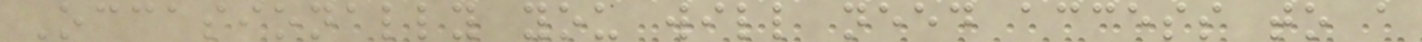Occasionally you will need access to a
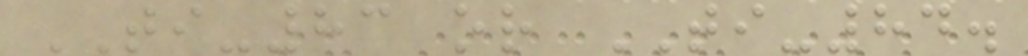TI-83 or TI-84.
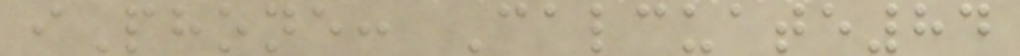iPhone: Calcuate84
